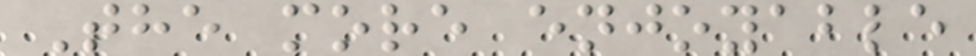The more enjoyable
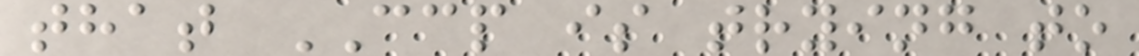that CCP is trying to
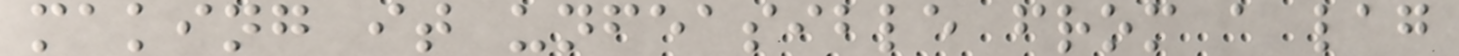making it unfeasible from a lag
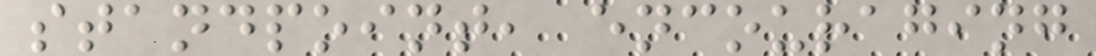standpoint, encouraging
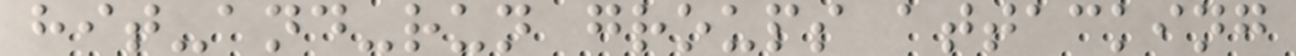hit-and-run groups attacking
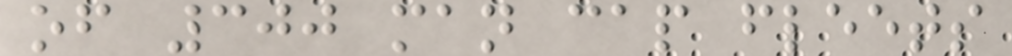of 300 man cap fleets
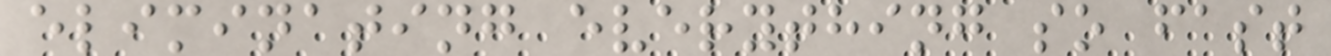eliminating everything so fast
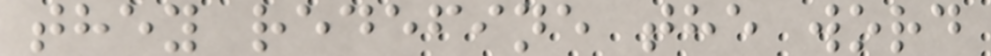they redefine the word
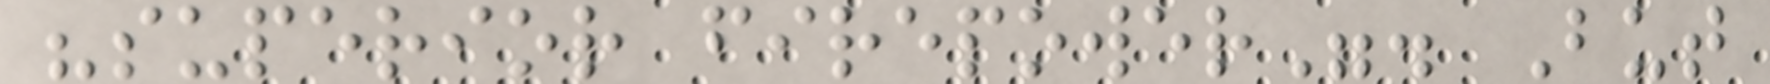"superior firepower". But
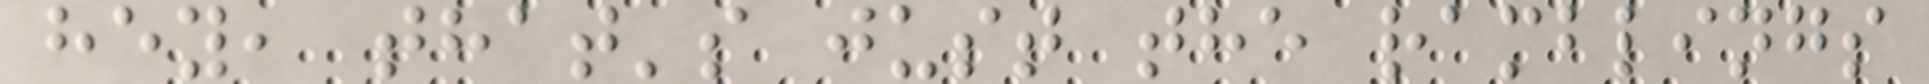hey, that's just the ramblings
